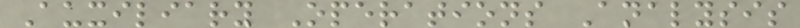Auxiliary Operations Analysis
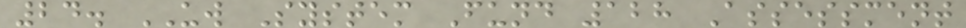24. UW System Fund 128 Assessment
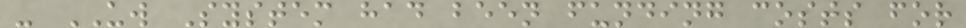- UW System had been funding costs for
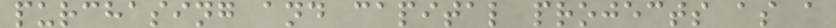purchasing and capital projects as a
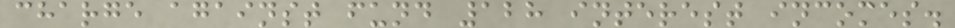charge against fund 128 interest incomes.
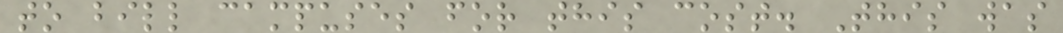to bill campuses for this cost. This was
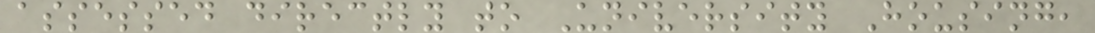assessed directly to University Housing,
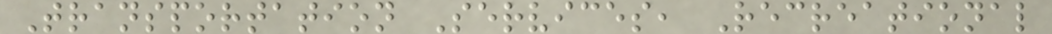Transportation Services, Recreational
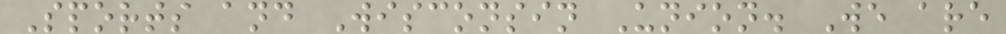Sports and Wisconsin Union. We are
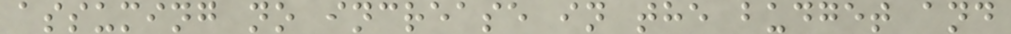assuming no increase in the budget and
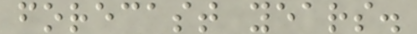forecast years.
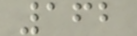162
